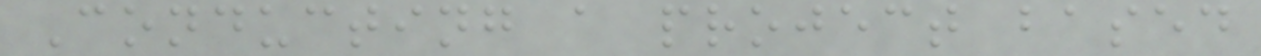Conducting a project based
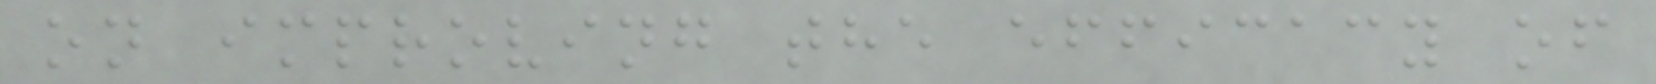on improving the efficacy of
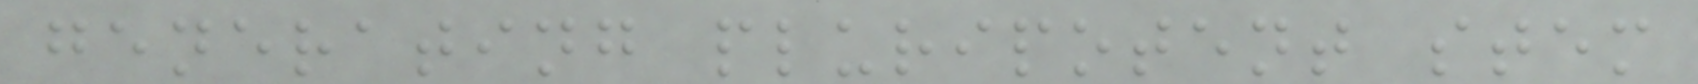generating pluripotent stem
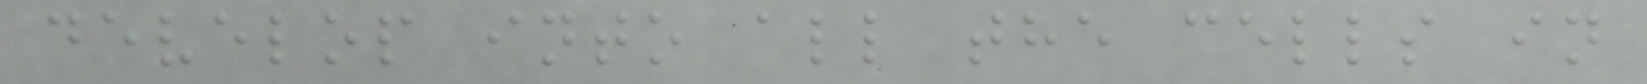develop into all the cells in
